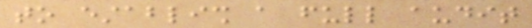to establish a full audit
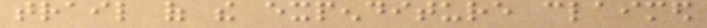trail of the expenditure claimed
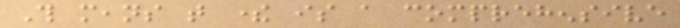This means that there is a comprehensive
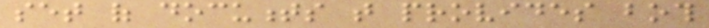set of documents that provides both
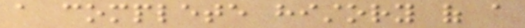a complete history of a
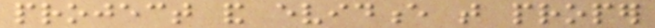project and evidence that proper
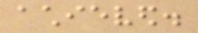achieved.
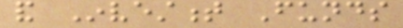and Investment Funds
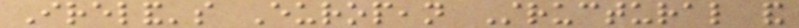Ireland's European Structural and
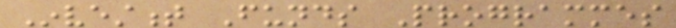Investment Funds Programmes
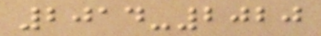2014-2020
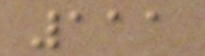111
